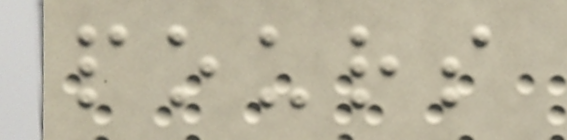pours
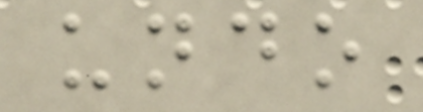undo
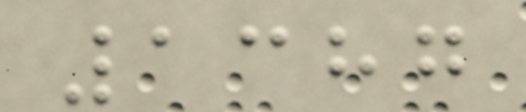1387
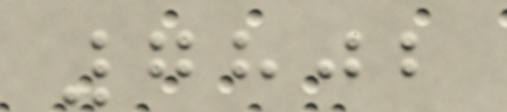7802
